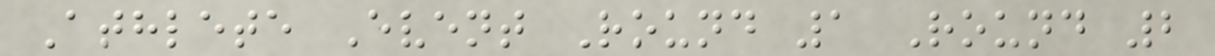Athlete Event Round 1 Round 2
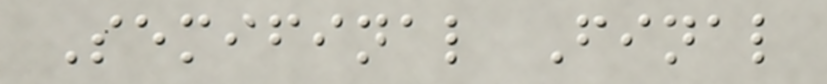Semifinal Final
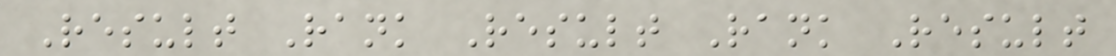Result Rank Result Rank Result
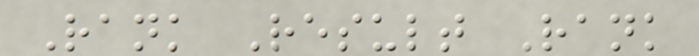Rank Result Rank
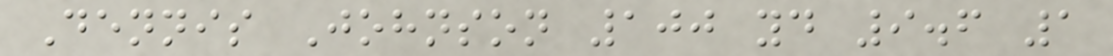Dennis Johnson 100 yd 9.6 1
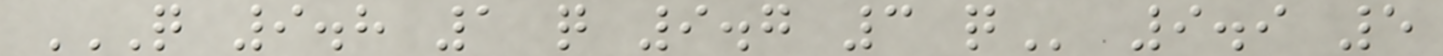Q 9.8 1 Q 9.7 3 Q 9.9 5
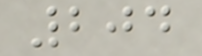204
